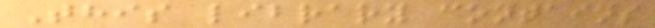This library contains
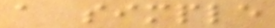a simple
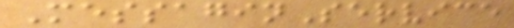MessaginService
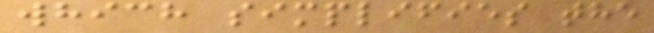which simplifies the
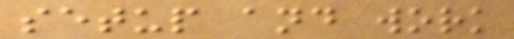setup and work
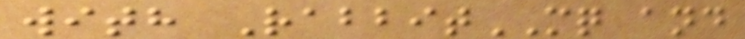with RabbitMQ and
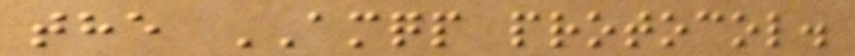the AMQP protocol.
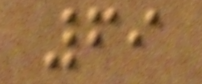69
